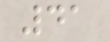41
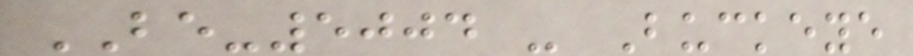BE-5004 - Buckeye
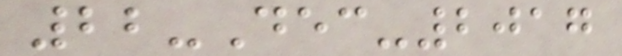22-Dec-2017
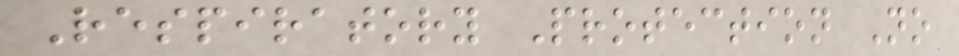Respiratory Protection No
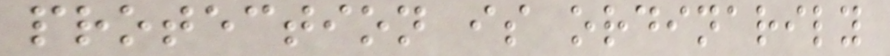protection is ordinarily
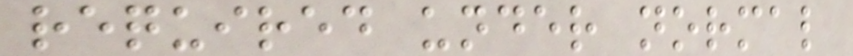required under normal
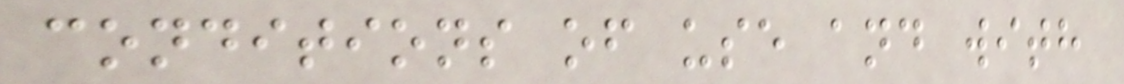conditions of use and with
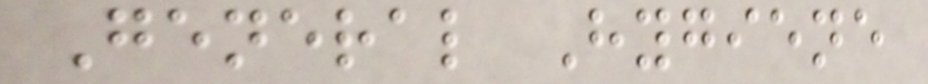General Hygiene
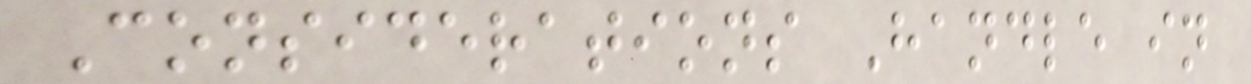Considerations Handle in
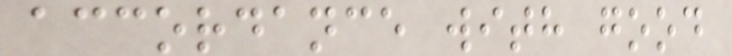accordance with good
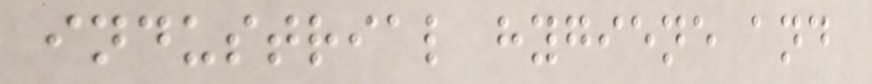industrial hygiene and
